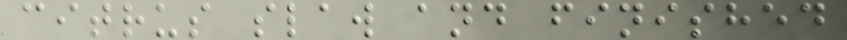citrus slaw and finished
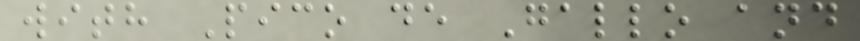with Pico de Gallo and
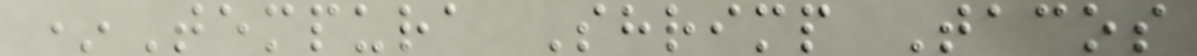*Tempura Shrimp Tacos
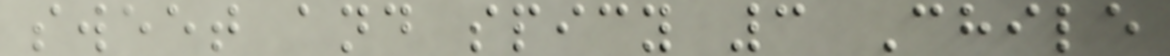sweet and spicy 3 Chile
